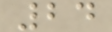24
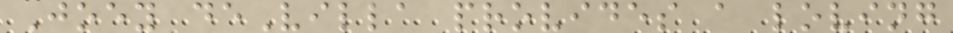Joey deVilla provides a loving
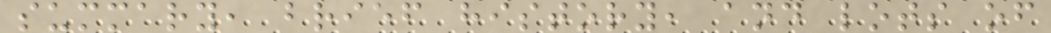summary, brief history, and lots of
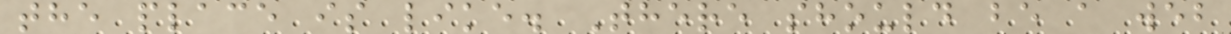the place is like. There should be a web
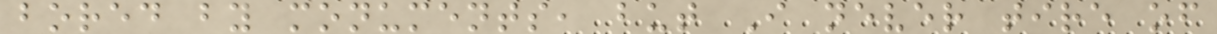bored by monuments, but I never tire of
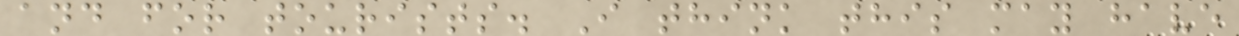and for tourists. I think this may have
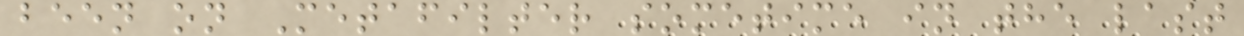been on Metafilter sometime in the last
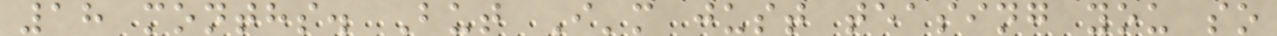18 months. But I'm just teasing you so
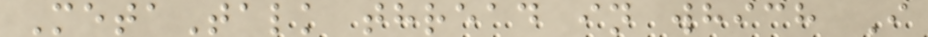MetaTalk thread in which I
